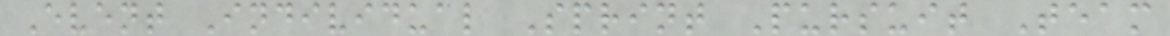Event Individual Sprint Pursuit Team
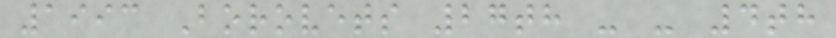1993 Borovets 27th - - 4th
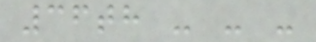36th - - -
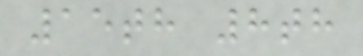15th 8th
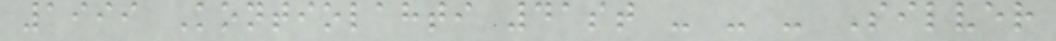1999 Kontiolahti 41st - - - Silver
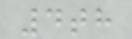4th
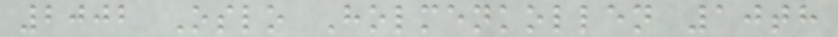2002 Oslo Holmenkollen 10th
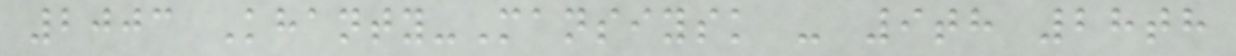2003 Khanty-Mansiysk - 9th 28th
